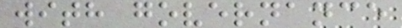with governance
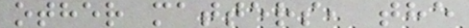other matters, the
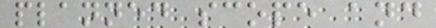planned scope and
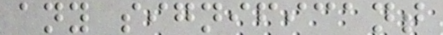any significant
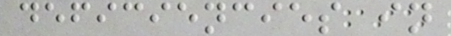deficiencies in
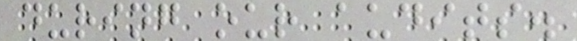during our audits.
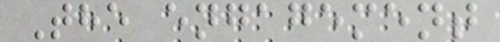The engagement
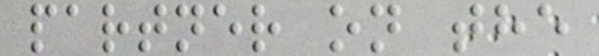partner on the
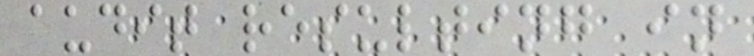audit resulting in
